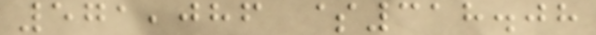571,086 $318.08
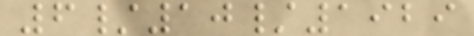6/10/1929
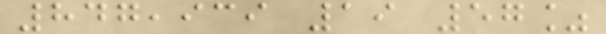847,939 19 57%
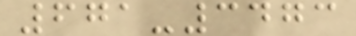671-3473
